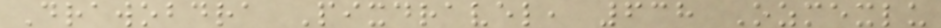Drawobdra Pixdravel, 638 Ozmexlu
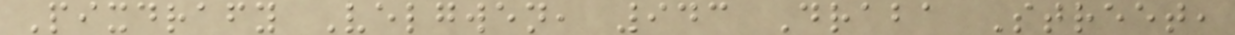Pixdrafy Velgwen, 943 Draba Street,
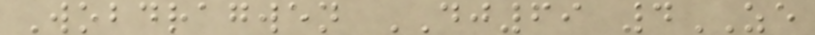Wobdragwen DJ69 4ZE
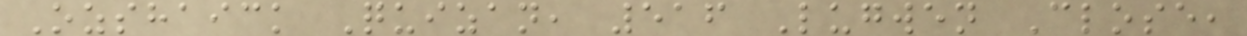Ozshaick Quizan, 516 Lugwen Close,
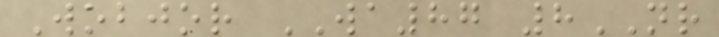Wobjor WA87 8NR
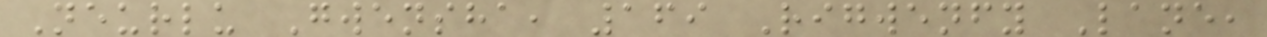Neurlu Gwensha, 169 Rigwenfy Lane,
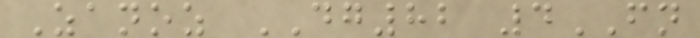Zanoz DG82 4FN
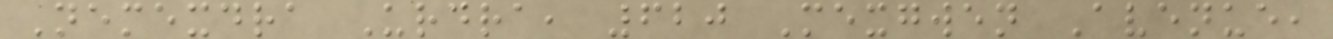Nemexdra Urdra, 620 Mexgwen Avenue,
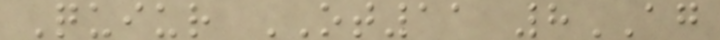Quiur OT11 8AG
